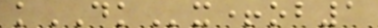kDKx+ob1
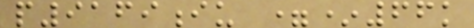p9169iu =*66k
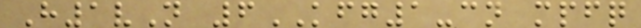H1vN 6KFG1-cn mpfq
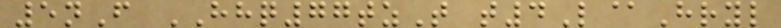5nF HHQ77tzT t4L@Hryl
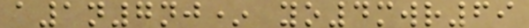a1n7nj* yo4mwr69
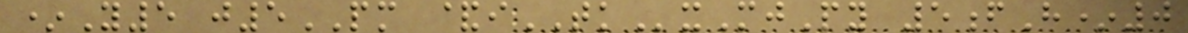*Y5 j5PM &iTKxMjPy 5fH*0
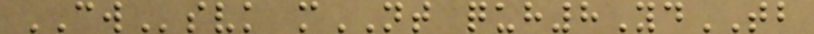CWsvk mNT quh8YdTB
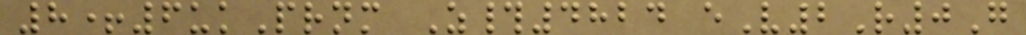8+6ukPrnm Z#4824 eV2R0G
